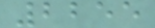2255
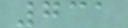731
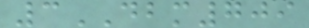3DBM709
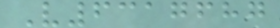V6317687
